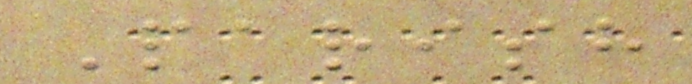Parish
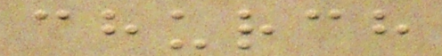church
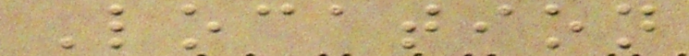Location
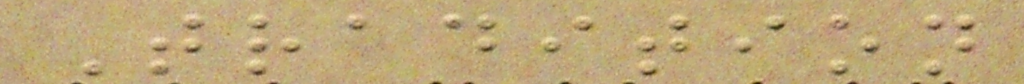Tradition
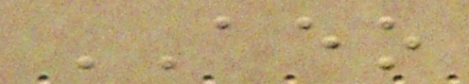AEO
